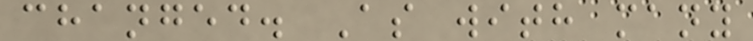changed. As with many
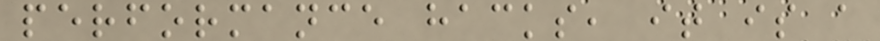performance hacks, it is a
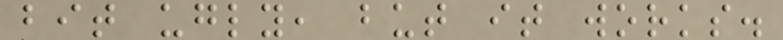bit ugly, but it works.
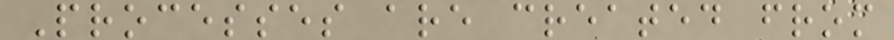Processes are created from
